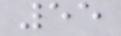55
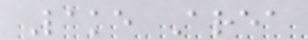Lake Area
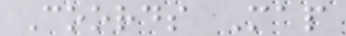Coords Map
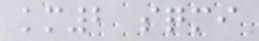km2 sqmi
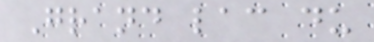Grand lac du
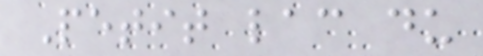Petit lac du
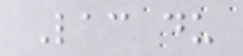Lac du
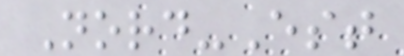Nord-Est
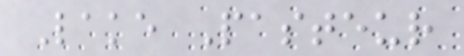Lake Pasteur
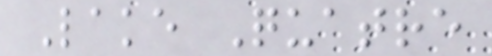Lake Quatre
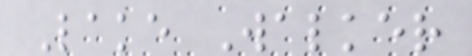Lake Walker
